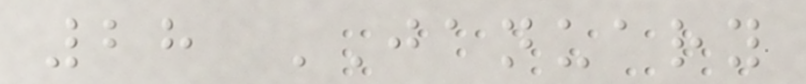28 JANUARY
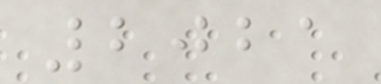2021
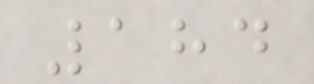184
